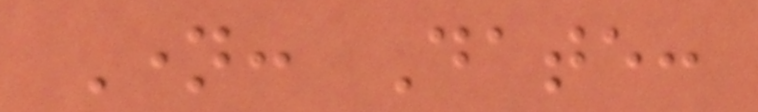Name: Date:
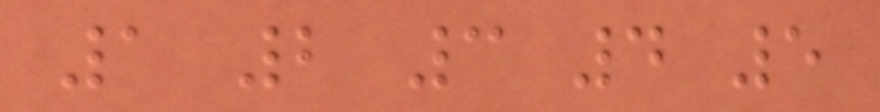1 2 3 4 5
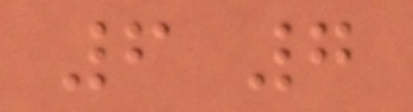6 7
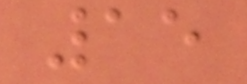15
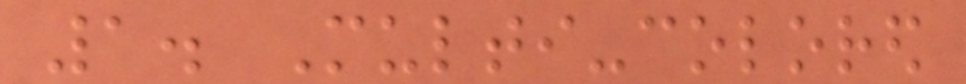1. Multi-colored
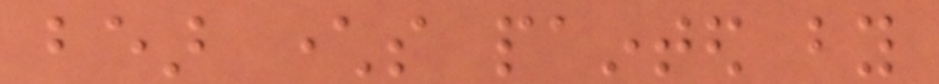bear characters painted by
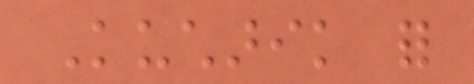Kucharik for
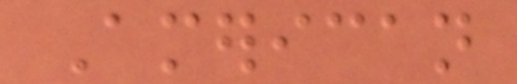American
